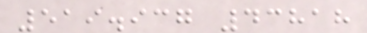519.937 43818
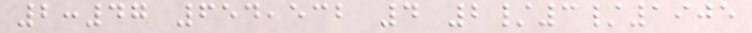2:47 654,532 4 2/3/1905
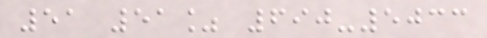51 51% 690-5033
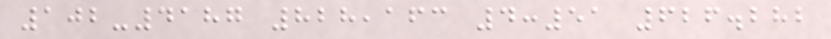102-4187 828,163 4:51 626.282
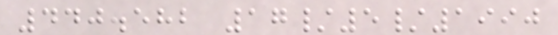440.582 17/5/1990
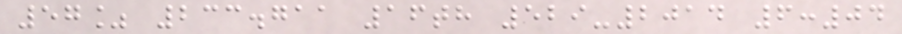57% 233.711 16th 529-2014 6:04
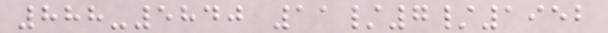888-5840 11/7/1952
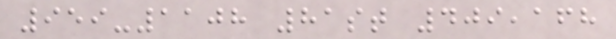959-1108 81st 409,168
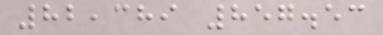82,389 857.53
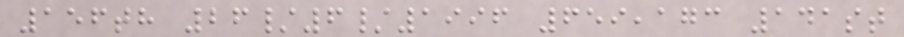156th 26/6/1996 659,173 141st
